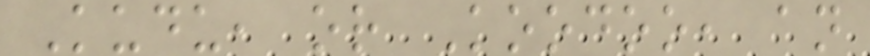Kudu, or Koodoo, an
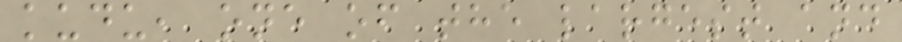kudu, one of the largest and
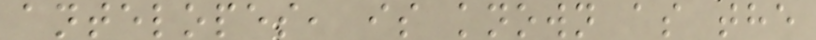antelopes, is known as the
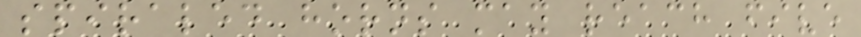spiraled horns may reach five
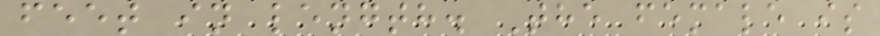feet in length. The female is
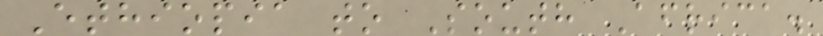Ethiopia to South Africa.
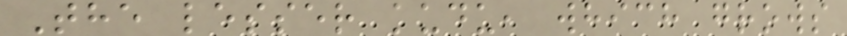The lesser kudu, which grows
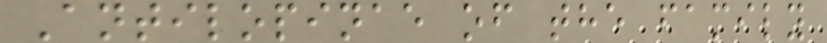Antilopinae of the family
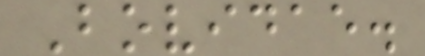Bovidae.
